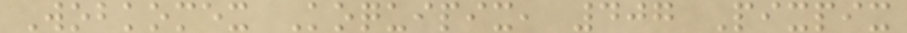Wobkomex Koquipix, 407 Pixpix
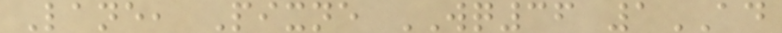Lane, Pixne WQ36 1AD
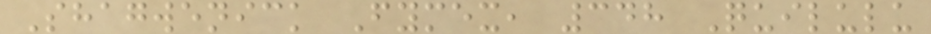Shagwenick Fymex, 348 Quilulu
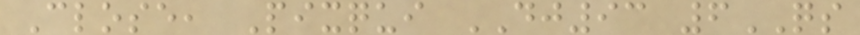Close, Pixqui DJ93 6QS
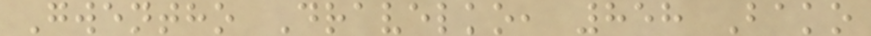Gwentho Dravelko, 858 Bako
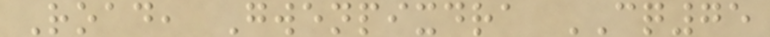Road, Gwenpixdra CQ75
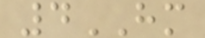4HM
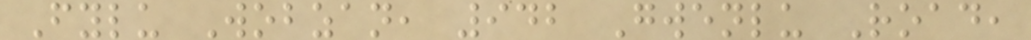Fylu Wobzan, 942 Gwenlu Road,
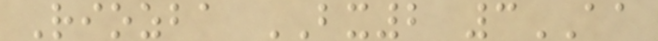Riozba BX2 3AA
